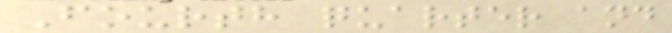Fourth quarter and
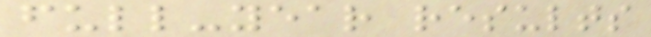full-year results
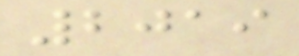2019
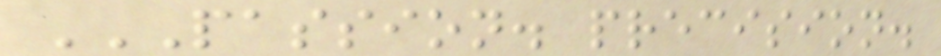PASSION. PRECISION.
